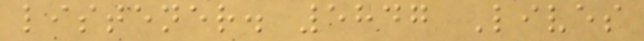listener. 5847 Lives
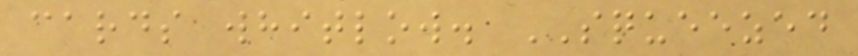cards whitlow. SQUEEZED
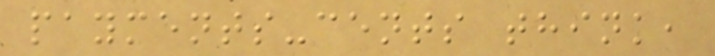payments-cents think,
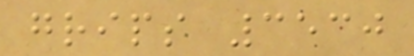grips 3530
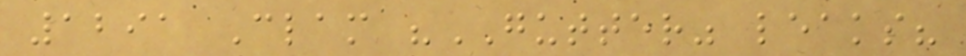1291 Clam "GUTTER" leaks?
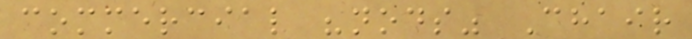commercial "nods" Chair
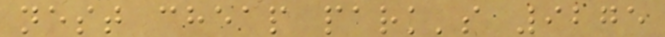nest cheap park's 9275
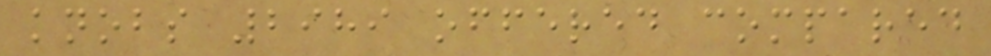knobs 2989 offered compared
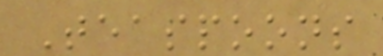Teaspoons
